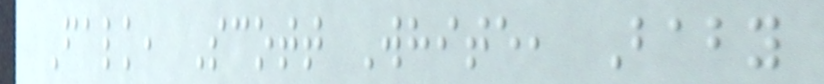Falk, Scott White, Baby
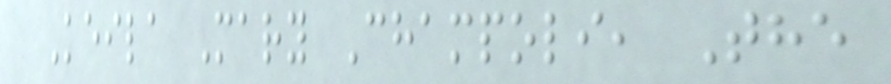Keila Mary Champoli, The
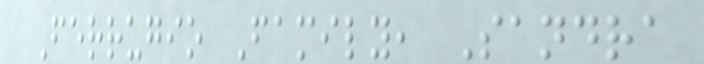Ferrugio Family, Sandra
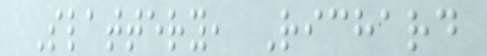Slattery, Richard
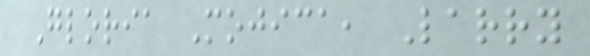Gloria Mojica, Larry
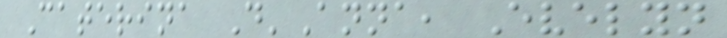Caterina D'Anna, Evelyn
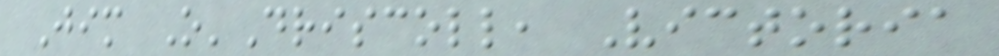Jim O'Driscoll, Victoria
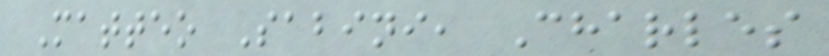Matteo Sabini, Charles
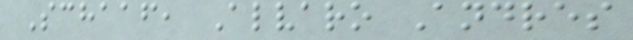Schaaf, Alvaro Andres
